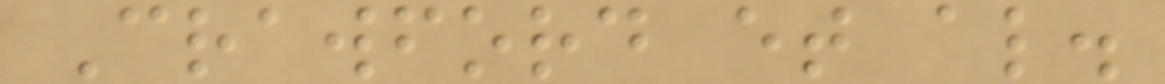Crawford et al.
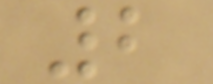2
